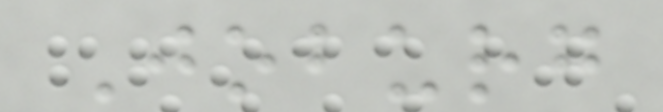Joburg
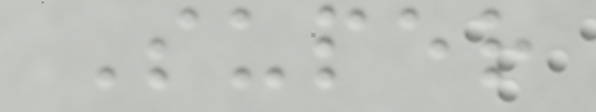Super
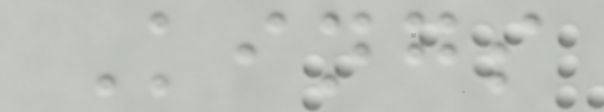Kings
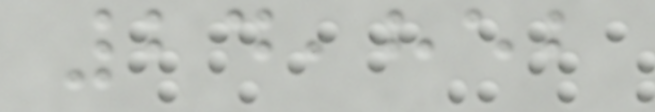24,852
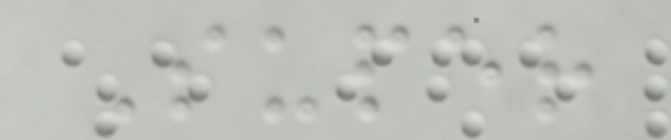Super
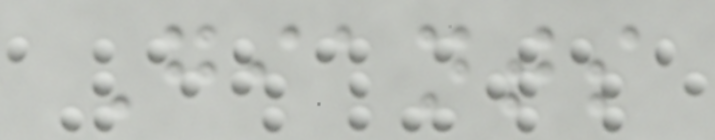Giants
